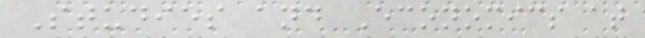Studies and Economics at
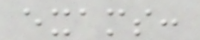exams:
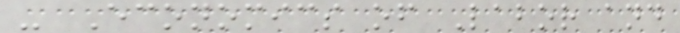- Economics of Labor and
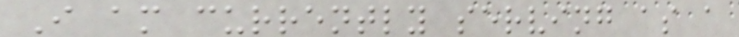I am currently serving as a
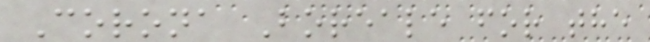Corona Boreale for the
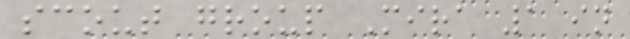scout group Mira 1 in
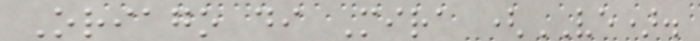Oriago di Mira (VE).
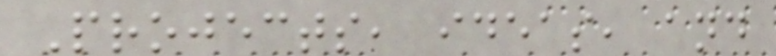Projects, ideas, and
